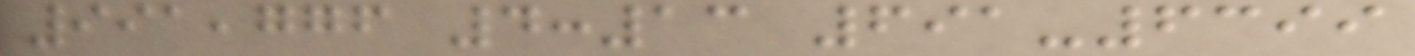991,776 4:13 691-6399
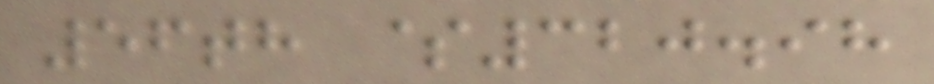56th $320.98
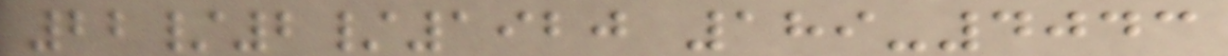22/2/1920 189-4043
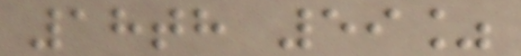18th 59%
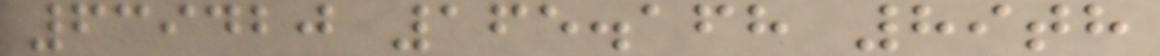639420 165.168 89th
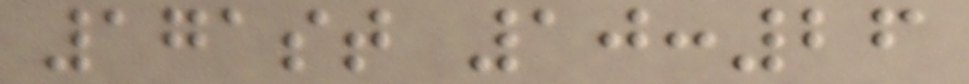171st 10:26
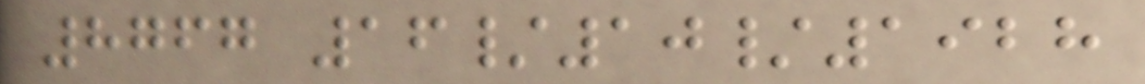8767 16/10/1928
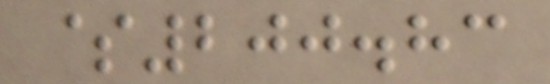$200.83
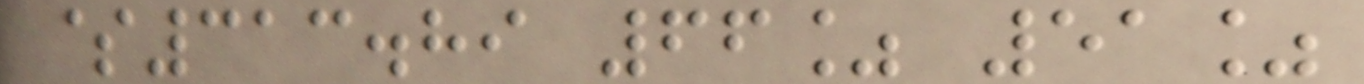$313.89 66% 51%
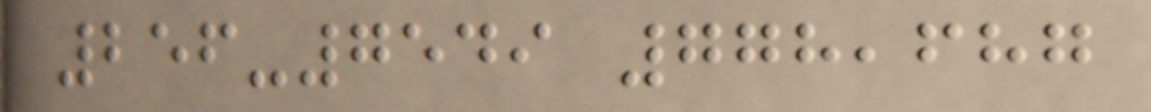256-7549 778,687
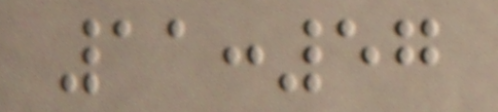11:57
